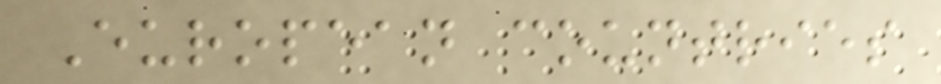European countries
